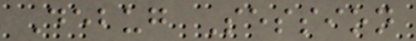Debug Session
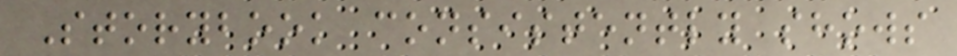Storybook consistently shows
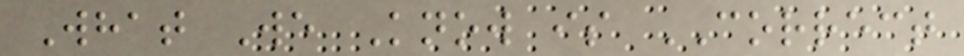What We Know is CORRECT
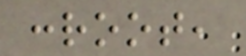:root,
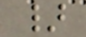}
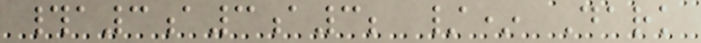#a3a3a3; /* Dark
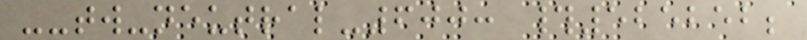--tw-neutral-600: #525252;
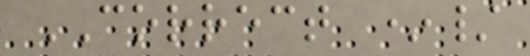CORRECT */
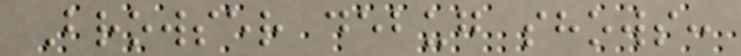Browser debug shows:
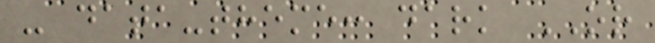- data-theme: dark OR
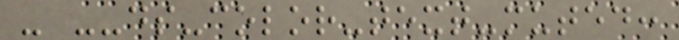- --ds-color-text-muted:
